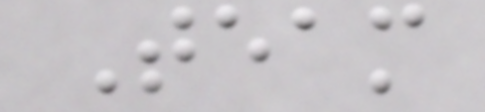Team
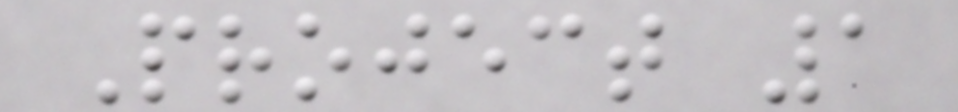Project 1
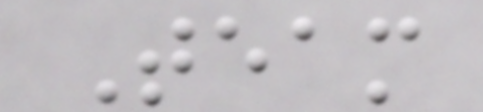Team
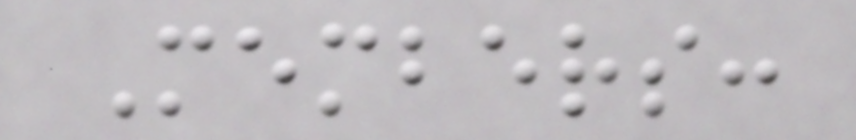Members:
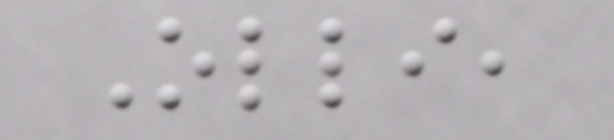Olli,
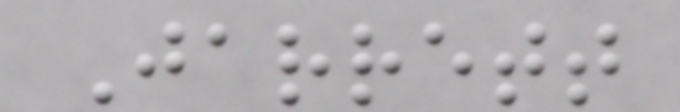Jarrett
